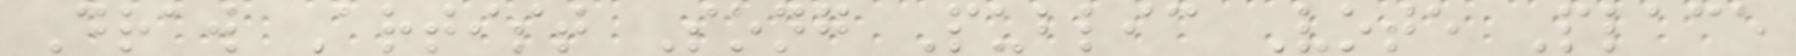Draw Artist Song Public Vote Place
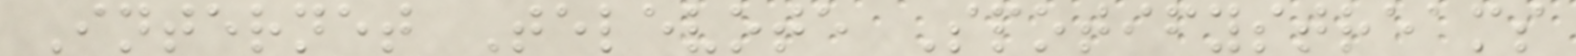Internet Televote Spotifystreams
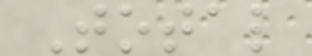Total
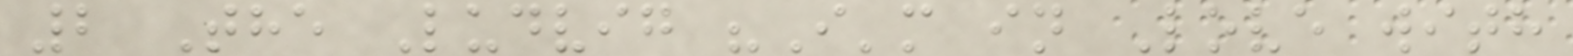2 The Ludvig "I'm in Love with
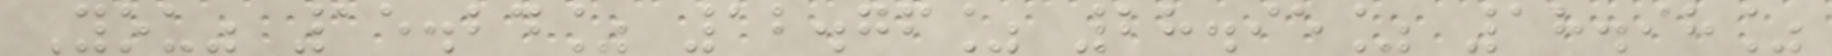You" 15.24% 12.76% 28.95% 18.98%
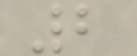2
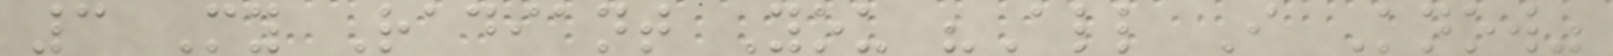3 My Radiant You "All I Know"
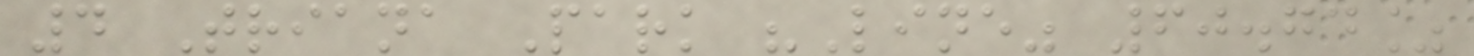4 Triana Park "Line" 60.74%
